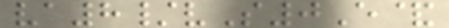va8/vS0E&
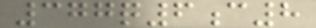377q6c8
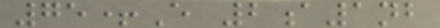75+E 2a1nb
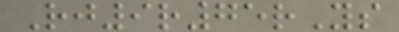Rj9r75rYs
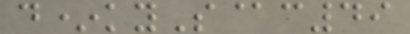d*kyS@c49
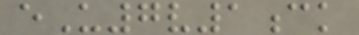eU7v1ck
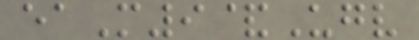eaM9&Ugv
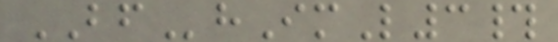BFhImL3#
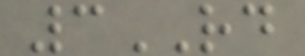3RD
